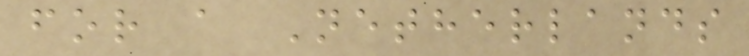for a Netherlands
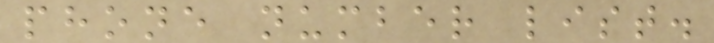phone number list.
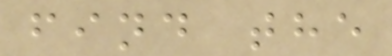find the
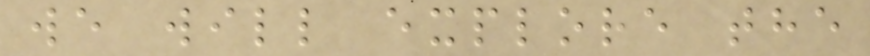we will explore the
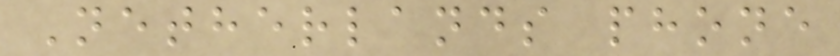Netherlands phone
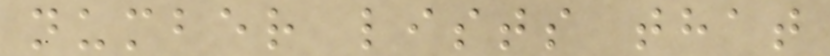number lists that
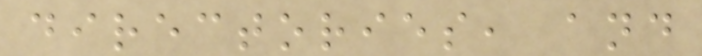directories, and
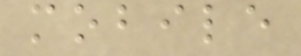mobile
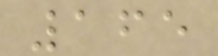165
